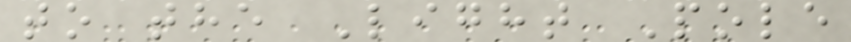to the Light Pole
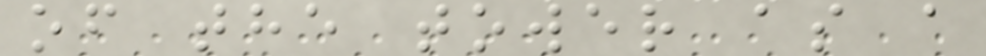of the tower as a
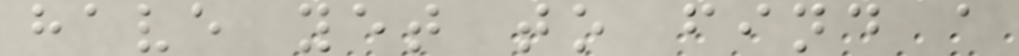have yet to find a
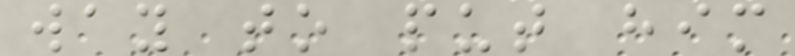way to put him
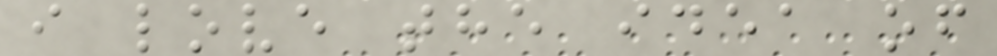i love the idea of
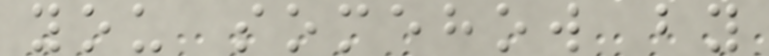you somehow by
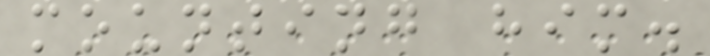mounting him.
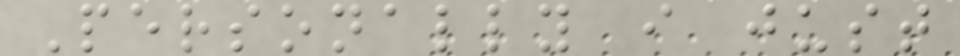Personally i just
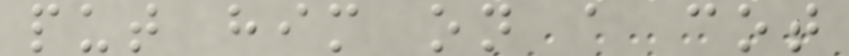put him on a cot
